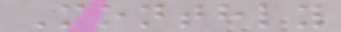Monthly
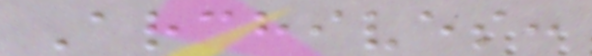Archives:
